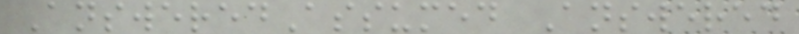AnsweredAssumed Answered
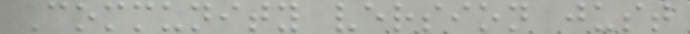Community version just
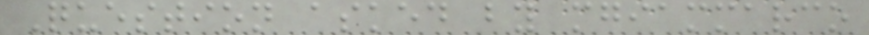Question asked by mgiammarco
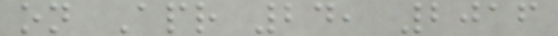on Apr 24, 2016
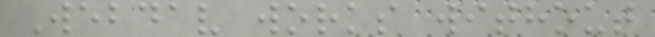Webdav works without
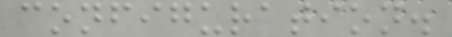configuration.
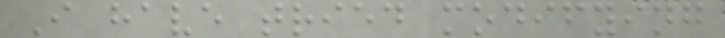I have tried modifying
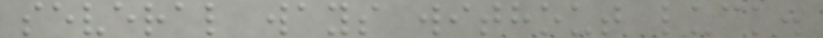several ways without luck.
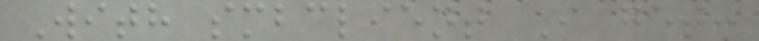With smbclient I get:
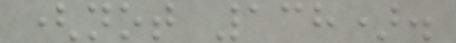(not 138).
